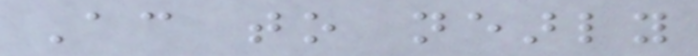According to nearly
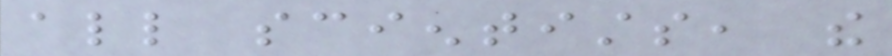all scientists, the
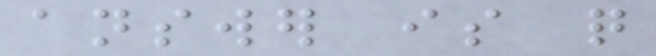answer is quite
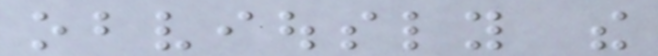obviously the
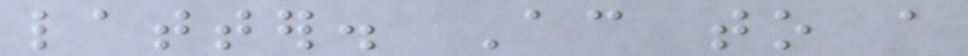latter. According to a
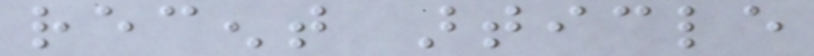recent article
